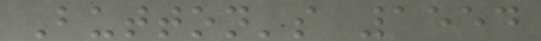Button's 1554
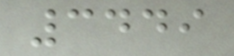3449
